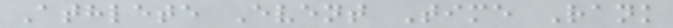Athlete Event Time Rank
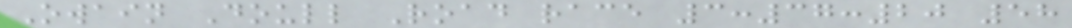Owain Doull Road race 3:37:20 58
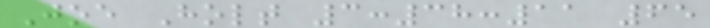Joe Holt 3:38:11 65
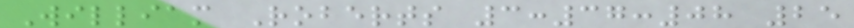William Roberts 3:37:08 25
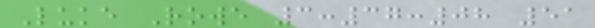Luke Rowe 3:37:08 51
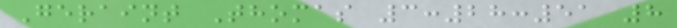Geraint Thomas 3:28:51 8
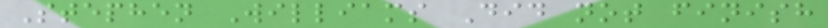Stephen Williams Did not finish
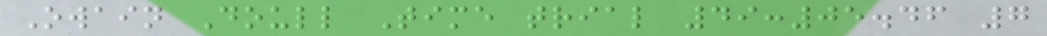Owain Doull Time trial 49:05.46 7
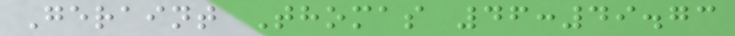Geraint Thomas 46:49.73
